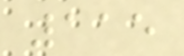115
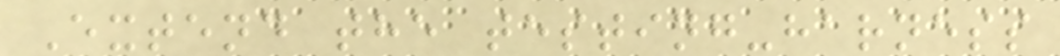Extend the testing-harness
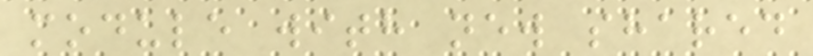module with new shared
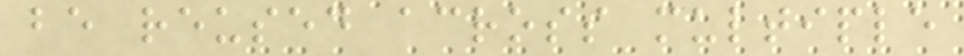be reused across multiple
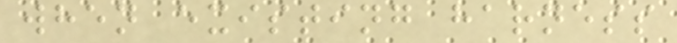when existing harness
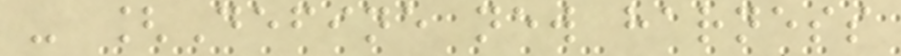- [Define new harness
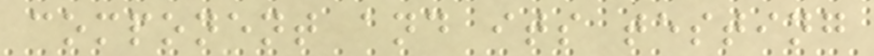component and its testing
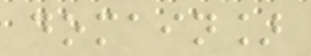domain]
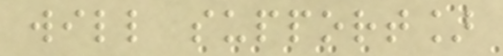will support]
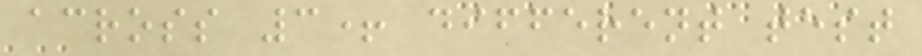across 3+ different test
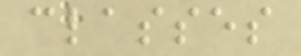classes
